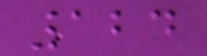124
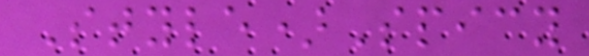Style)Spicy
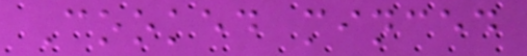Cooked minced
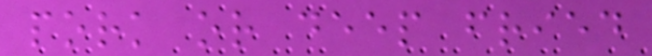pork or deep fried
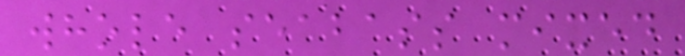whole seabass mixed
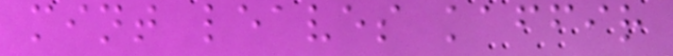mint leaves kaffir
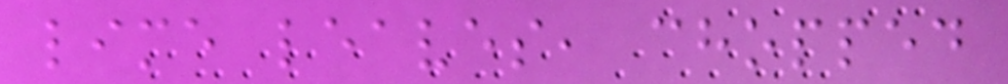lime leaves, chopped
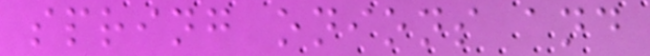spring onions and
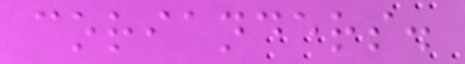corianders.
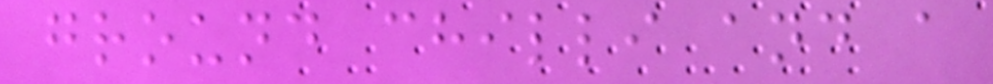ground chilli and a
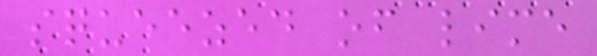squeezed of lime
